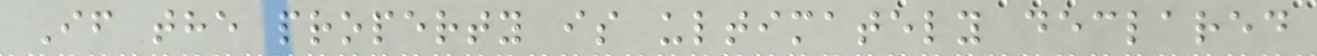If the property is ultimately declared
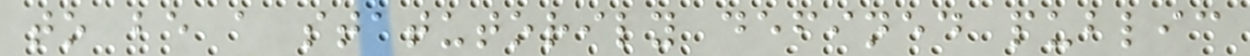to be a statutorily defined public
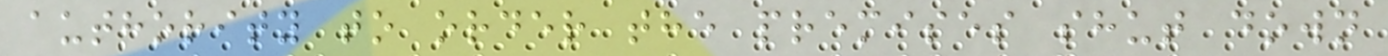authority to order the premises shut down
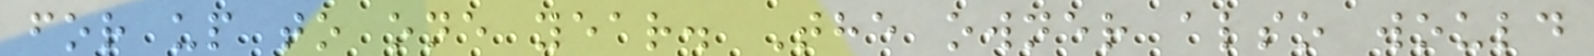for up to one year. The owner also would
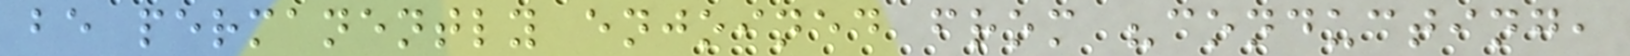be permanently enjoined from "conducting,
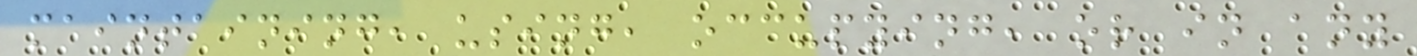maintaining, using, occupying, or in any
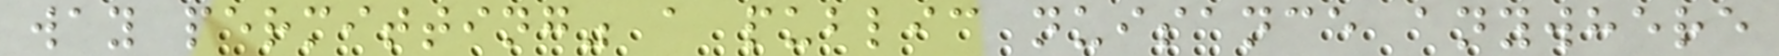way permitting" a public nuisance anywhere
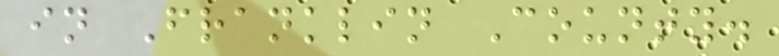in Franklin County.
